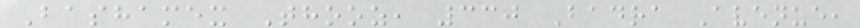Bashamex Thooz, 330 Badra Avenue,
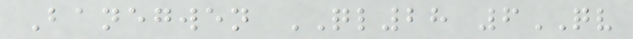Banegwen QL28 6QV
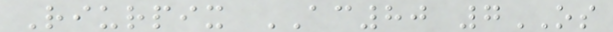Riurpix AC80 7OS
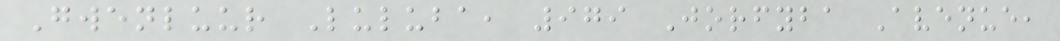Gwenluur Luluba, 979 Jorfyba Avenue,
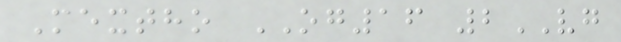Mextho OG16 2VG
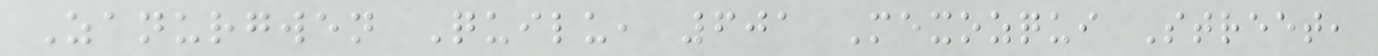Zanurgwen Quilu, 601 Mexozqui Street,
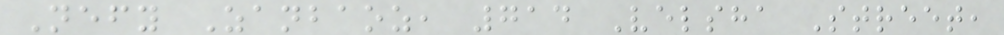Nefy Zanbaoz, 714 Velsha Street,
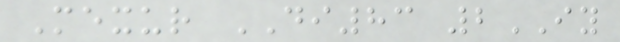Mexur DI83 2IY
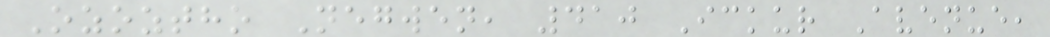Ozoztho Negwen, 410 Ickur Avenue,
